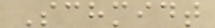Schmidt
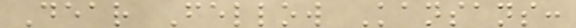Dear Fellow Kansans:
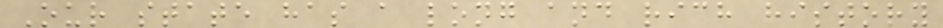Our state has a long and rich history
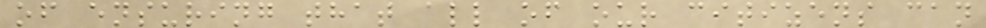of ensuring that all of our citizens can
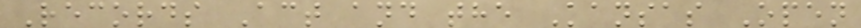Records Act and the Kansas Open
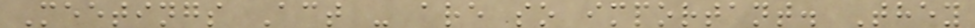Meetings Act - are so important. They
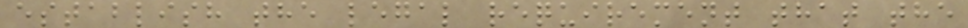establish the legal requirement that the
